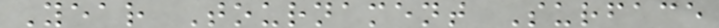Year Tournament Surface
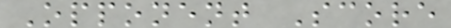Opponent Score
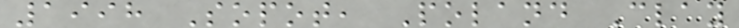1998 Sopot, Poland Clay
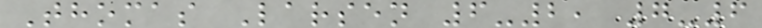Thomas Larsen 6-2, 7-6
